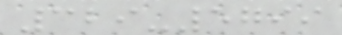329-5799
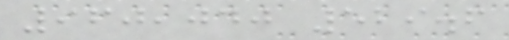960,040 529.6
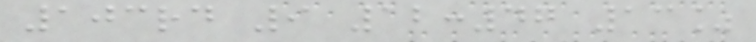103rd 9 12:47 13%
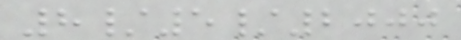8/5/2000
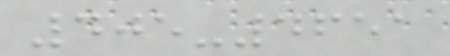405-4651
